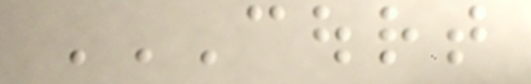COURT
